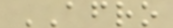AFRO
